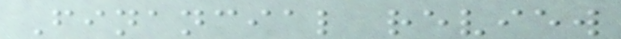Financial review
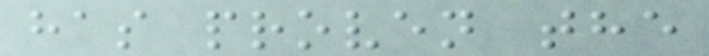has proven the
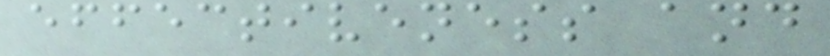effectiveness and
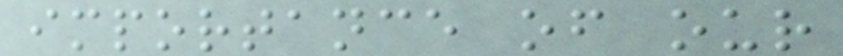importance of our
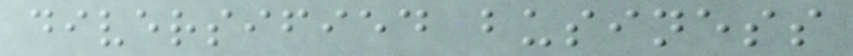diversified business
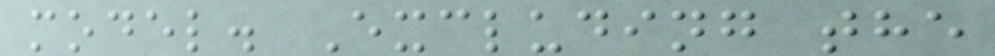model. Excluding the
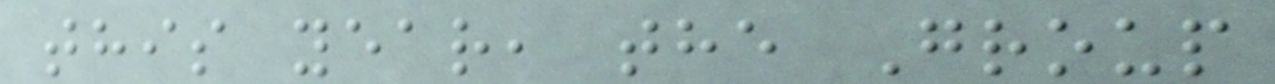this year, the Group
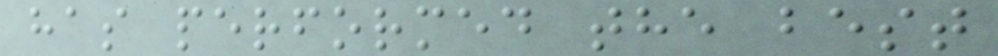has performed the best
